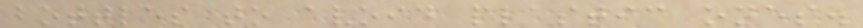bottles to avoid plastic ones.
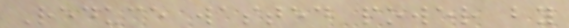Reduce wasted power by
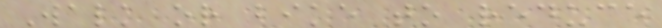Walk or bike to reduce
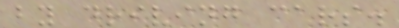by driving cars.
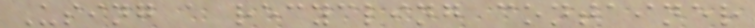Using a recycling container
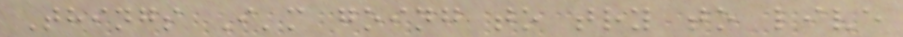Things I'm going to try to live
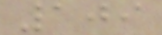109
